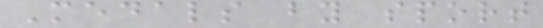Medals by sport
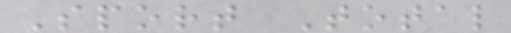Sport Total
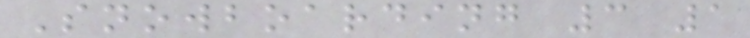Snowboarding 3 1
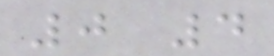0 4
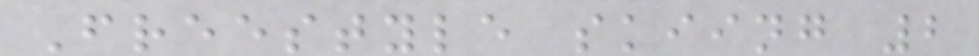Freestyle skiing 2
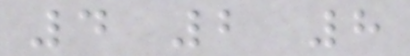4 2 8
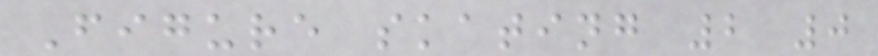Figure skating 2 0
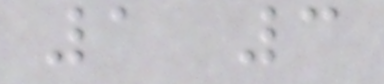1 3
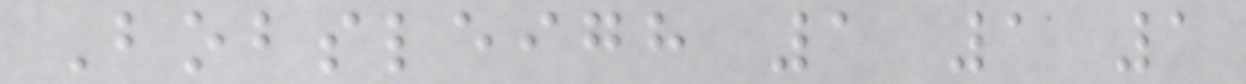Bobsleigh 1 1 1
